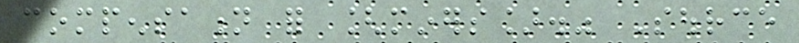compensation for [miners]." Source
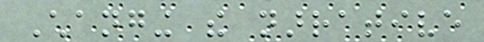Changing the narrative
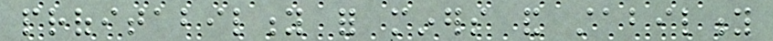profitability for miners and stability
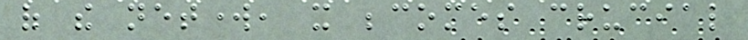of the network, it becomes crucial
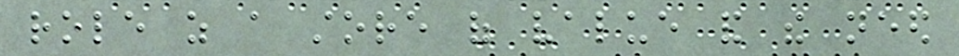role as a store of value and the need
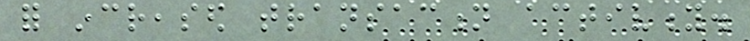for increased transaction activity.
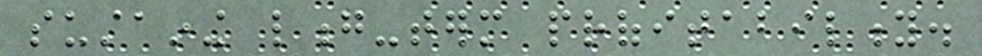sustaining long-term profitability.
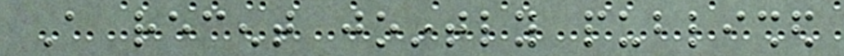A recent jointly published
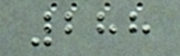288
